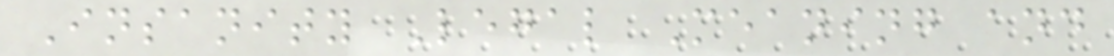Insanity Legal Meaning and
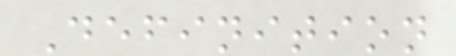Definition
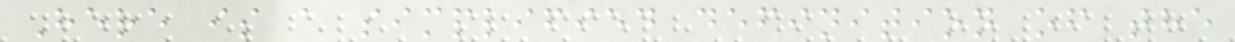Here is a simplified definition of the
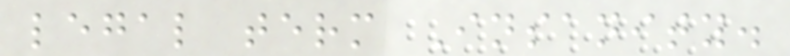legal term Insanity.
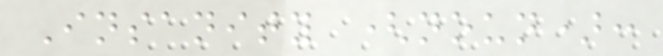Insanity (noun):
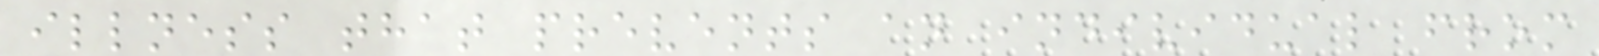illness that prevents an individual from
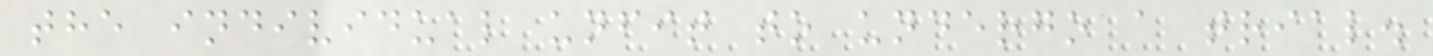the individual unfit to undergo a trial.
